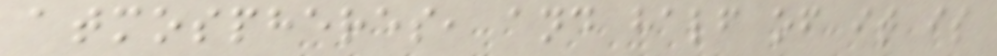atmospheres, and half of it is
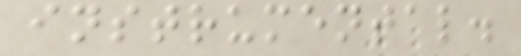instrumental.
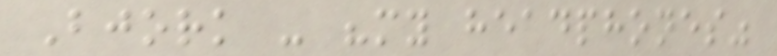Bjork - "my headphones"
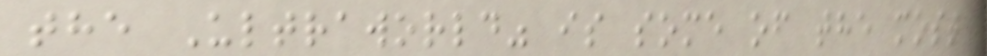the Ultraworld" is some of the most
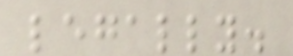legally.
